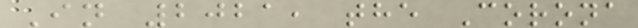In 2021, the Corona
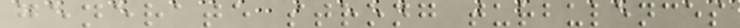generate strong turbulences
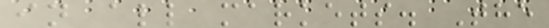in all markets. The
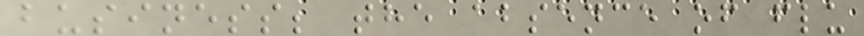business; the absence of flu
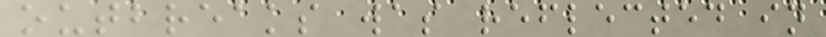outbreaks was reflected in
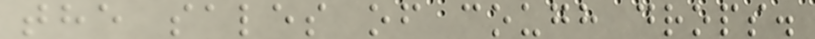the sales of cough drops.
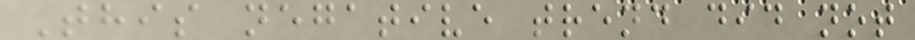This negative trend did not
